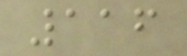116
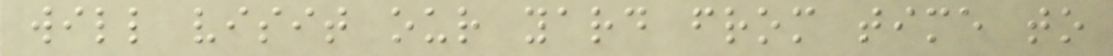will visit our yard from time to
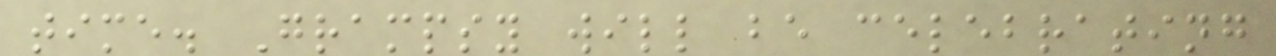time. Grampsy will be celebrating
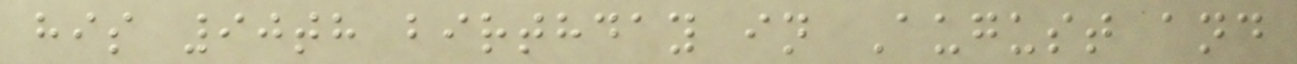his 90th birthday in August and
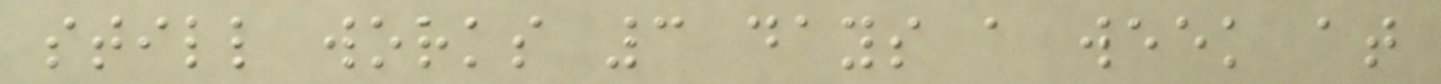still works 3 days a week at
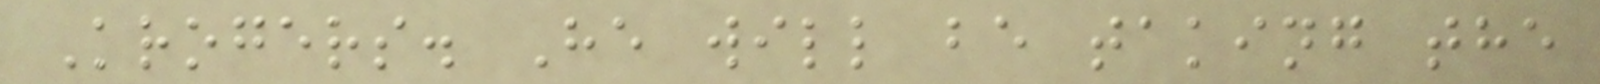Krogers. He will be taking the
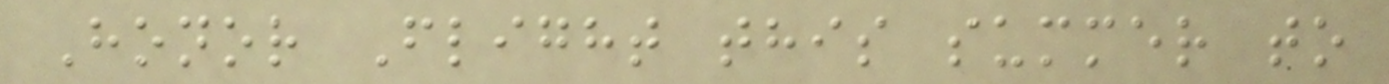Honor Flight this summer to
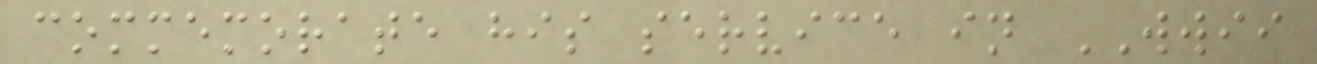commemorate his service in WWII
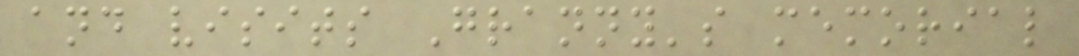and visits Granny's memorial
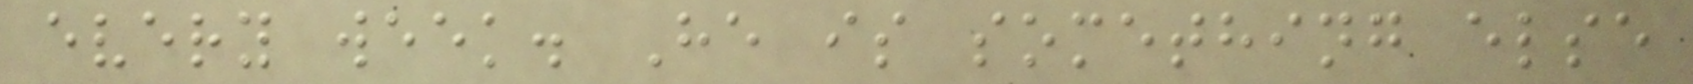every week. He is something else
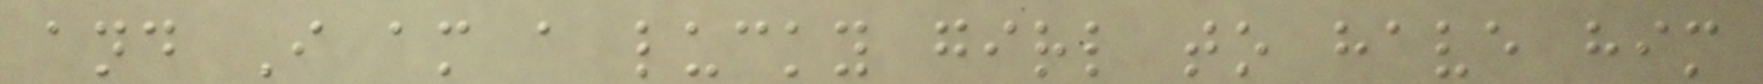and I am a lucky girl to have him
